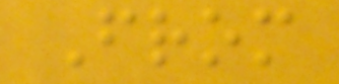From
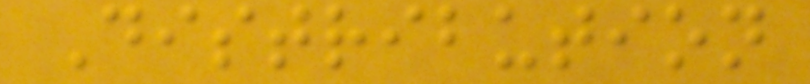Distribution
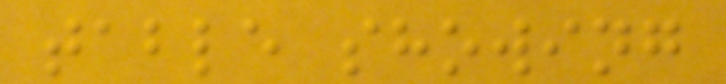table showing
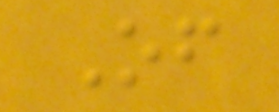Of
